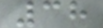38
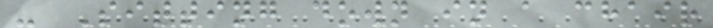- Sitting down in a chair
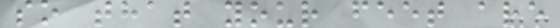so that your feet are
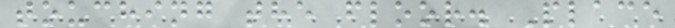touching the floor. Place
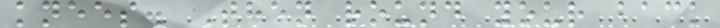knees. Then round your back
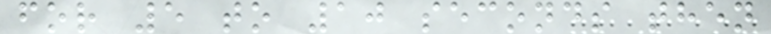for 5 to 10 seconds then
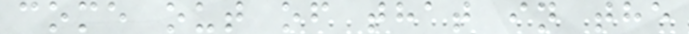come out of that in the
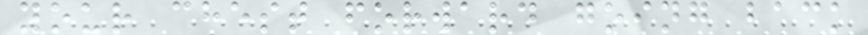your chest forward going back
